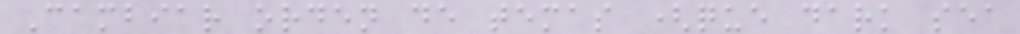Cambiar orden de temas (que dark sea
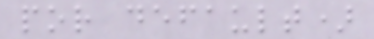por default)
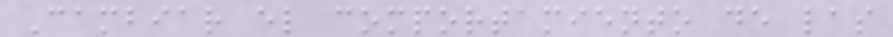Cambiar el comportamiento de las
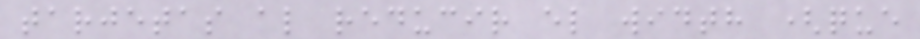tarjetas al reducir el width (que
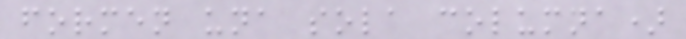formen una sola columna)
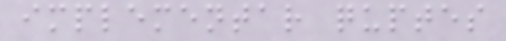implementar quptes
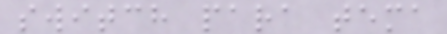switch para tema
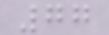77
